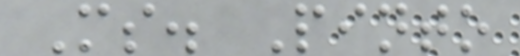Ms. Pinto
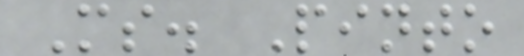Ms. Pinto
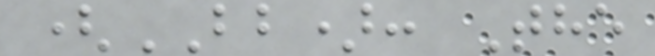(BB): The
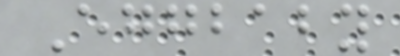Eggbaby
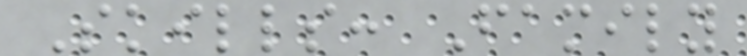Skills: Family
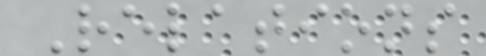Relations
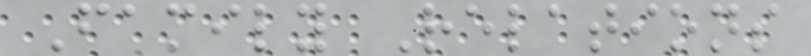Family Relations
